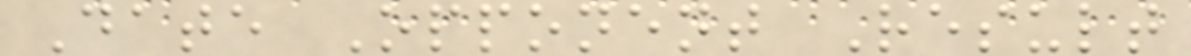Date Opponent Result
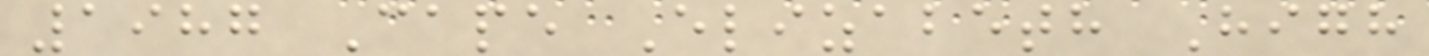1987 Cape Elizabeth High
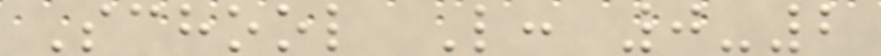School L: 0-2
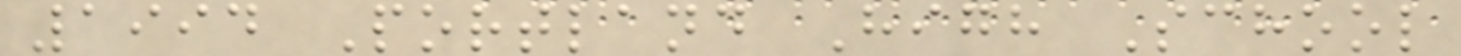1994 Portland High School
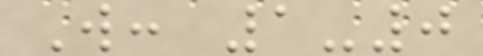W: 1-0
